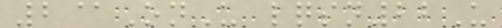2@OnU lqsn22U
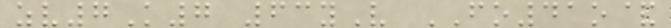zv7K7 63yV FO41o&
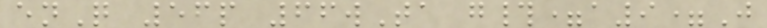enQ 56p 66wTa g#=a9=J
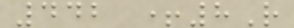442 +8R
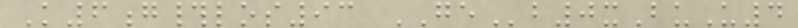K6g#los93 GEb0xBuU4
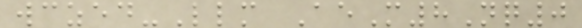wczed-Llm AeM8Nq0
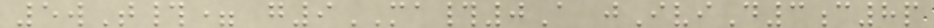5wT#= g9MA#0A jIviD3c8p
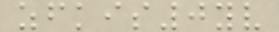zfkis0yv
